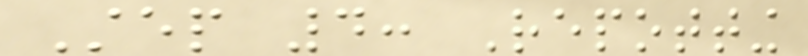Step 4: Repotting
